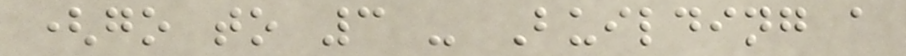(go to 3 - Building a
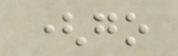(go
